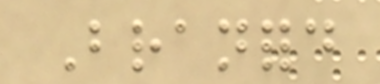Branford
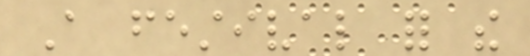A festival for the
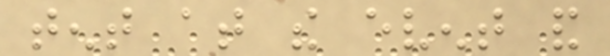tent at the event and
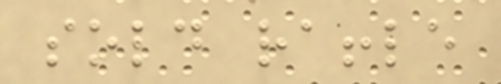sold raffle
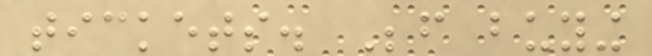tickets. Before buying
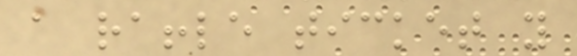a raffle ticket you
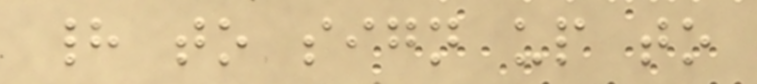had to sign up to
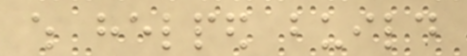which helped build
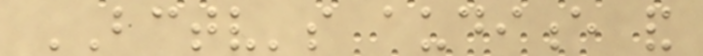BCTV's audience and
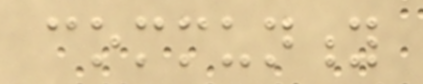community
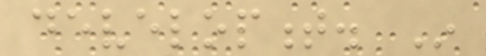development. In
